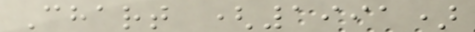Chart (1991)
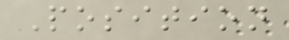Position
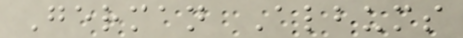German Albums
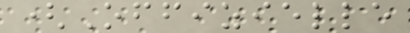(Offizielle
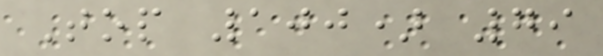Top 100) 79
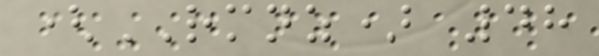(RMNZ) 48
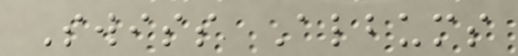Swiss Albums
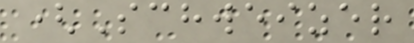(Schweizer
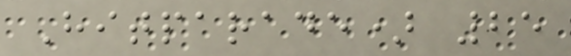Hitparade) 25
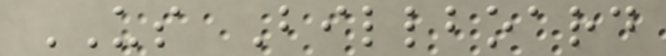US Billboard
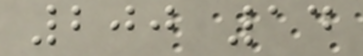200 14
